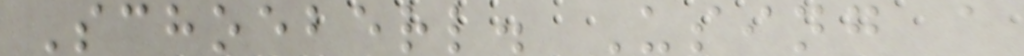Schoeberl. Using a
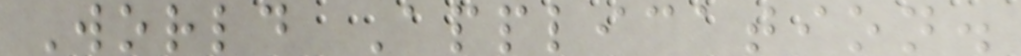World Application.
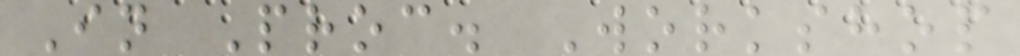In Proc. Workshop
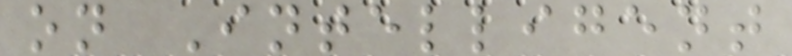on Intelligent
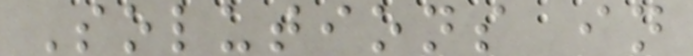Solutions in
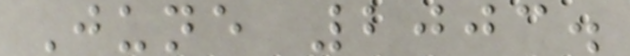June 2003.
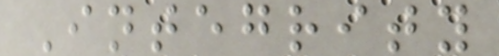Integrity
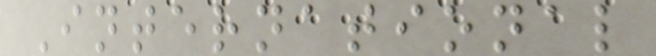International
